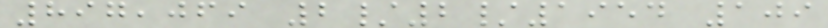897,069 2/2/1954 109
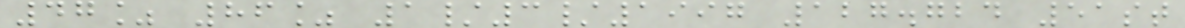47% 86% 1/3/1997 127.724 51st
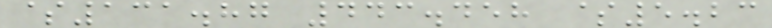$131.87 443.458 $5.23
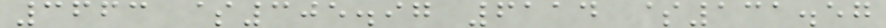3663 $305.97 6114 $131.57
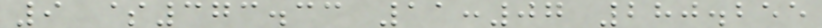9 $373.33 11:07 280.255
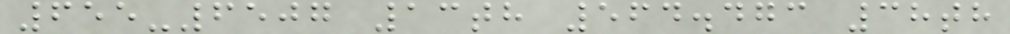655-6507 13th 564.473 38th
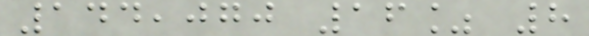144,070 16% 8
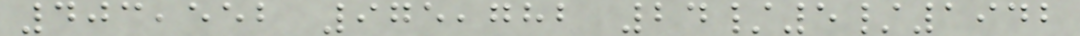403,552 975,782 24/5/1942
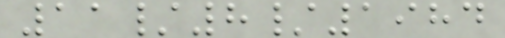11/8/1984
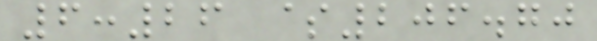6:26 $206.70
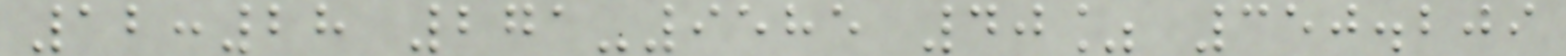12:28 271-9585 40% 350.209
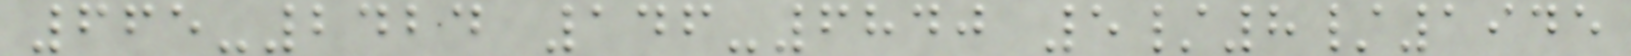665-2424 146-6840 5/8/1945
